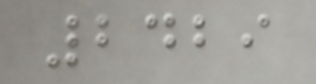2429
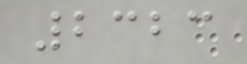2323
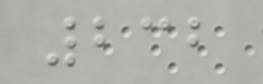232
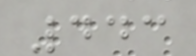443
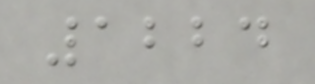1224
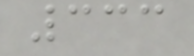333
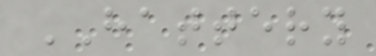HATTERY
